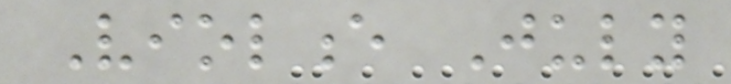Violence July
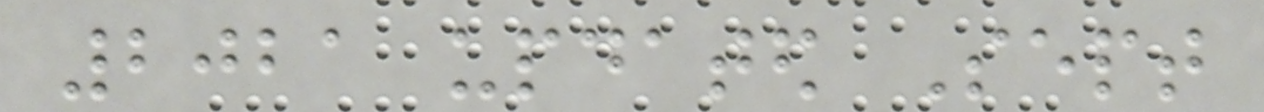2021 updated Sept
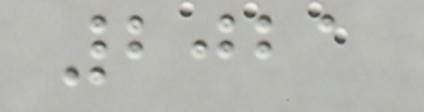2021
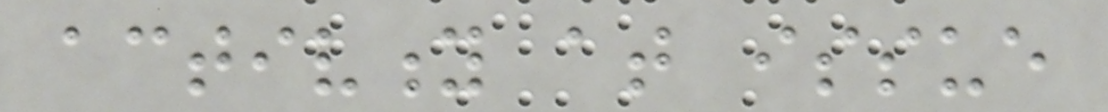activity at issue
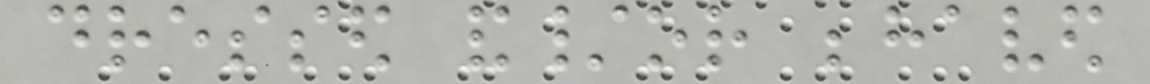dressed and/or behaved
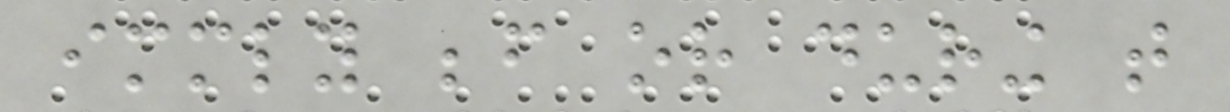immediately before or during that
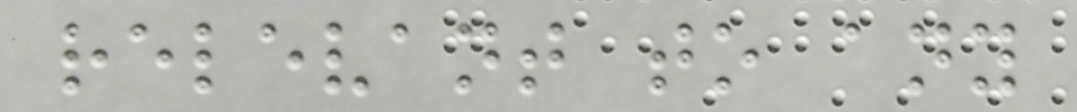relevant to any
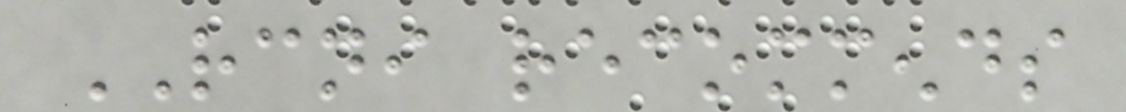RCNI recommends
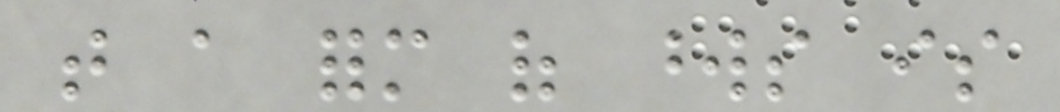that a form of words is
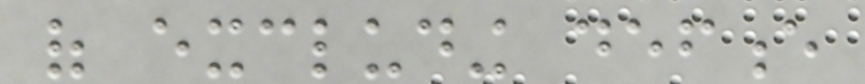of excluding defence
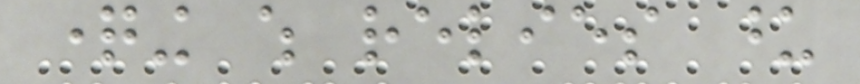questioning which relies upon
